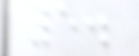5.
